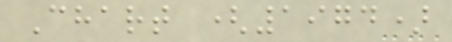Chart (1974)
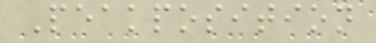Peakposition
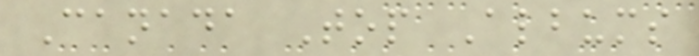Canada Top Albums
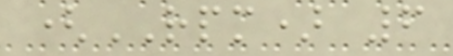(RPM) 6
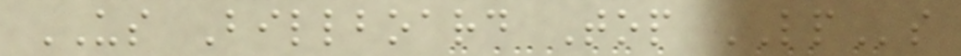US Billboard Top LPs
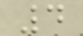4
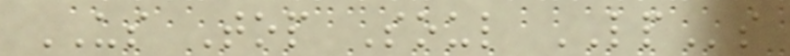US Top Soul LPs
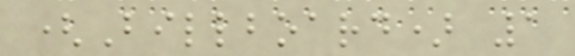(Billboard) 1
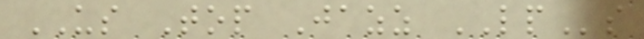US Top Jazz LPs
